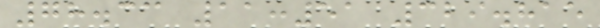78.33 11:51 329.815
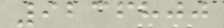9236800
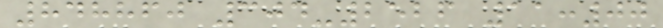848860 304-2526 11:00
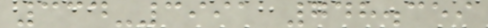334-3991 748.359
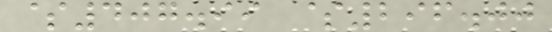$407.99 $296.00
